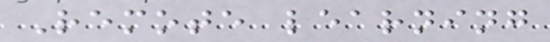Remote learning
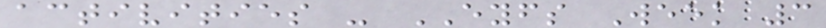activities - EYFS Week 3
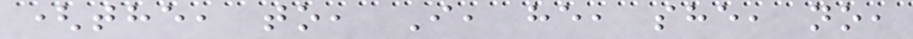(the, to, I, he, she, no,
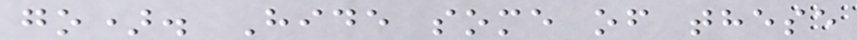go). Hide some of these
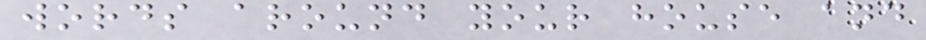words around your house and
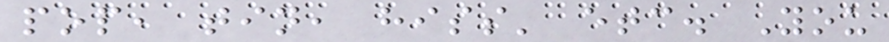pop, tin, hiss' etc. You
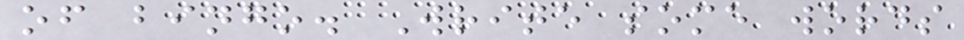of bingo. Write some words
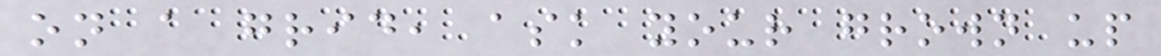on a grid, ask your grown up
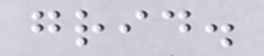grid.
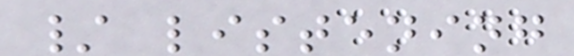/ listening
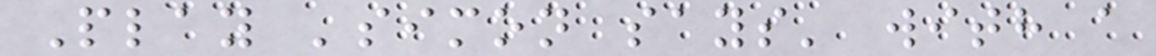Play 'simon says' with a
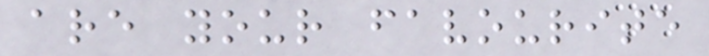are your favourite
